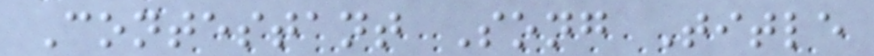Contestant Song Title
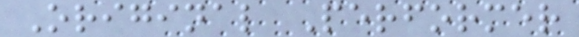Original Performer
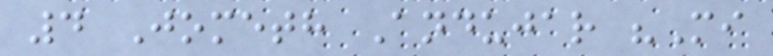4 Jometh Andujar "Mi
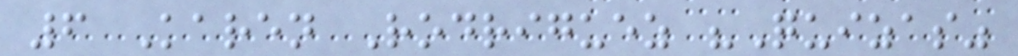6 Karen Rodriguez "Quizas"
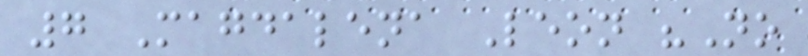7 Magdalena Leon "No
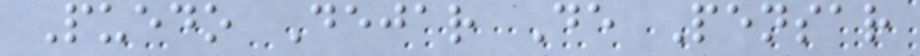Puedo Dejar De Pensar
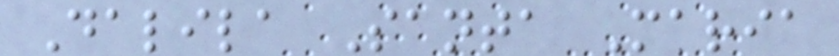Dalila Santa Maria
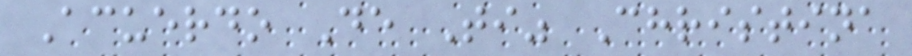Acuerdo De Ti" Christina
